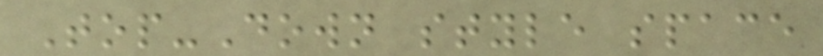Top-Down style space
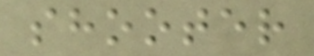shooter
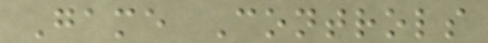Game Controls
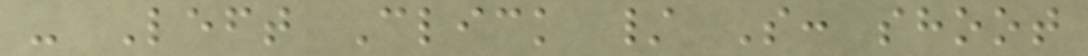- Left Click / S: shoot
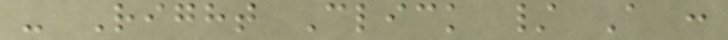- Right Click / A :
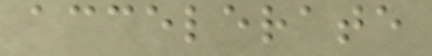accelerate
